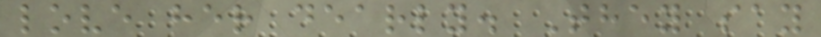love her dearly. They say
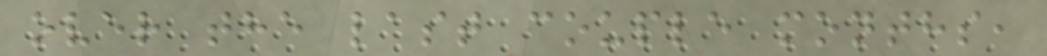over the last couple months,
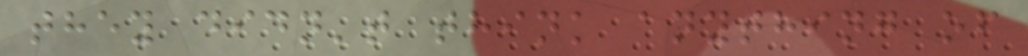they didn't think anything of
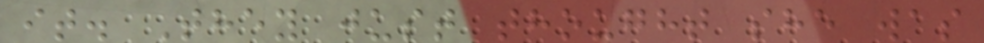it. They just thought she was
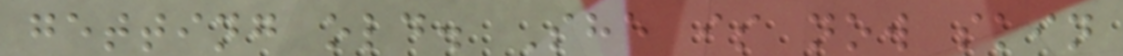getting old. She is now skin
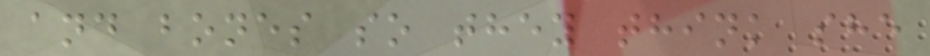and bones so they think she
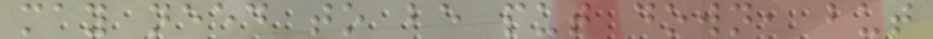may need to be put down, but
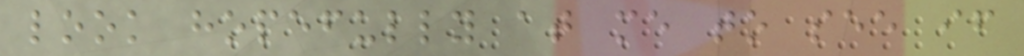look hopefully at me to see if
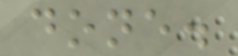done.
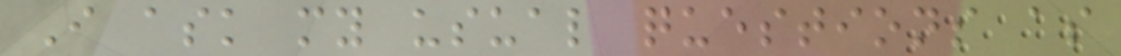I ask my usual questions as
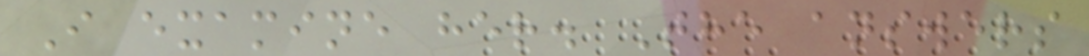I examine her. The answers
